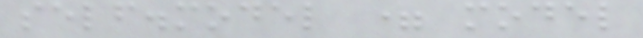self.model = model
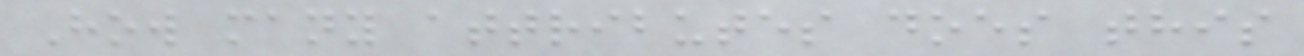How many attributes does this
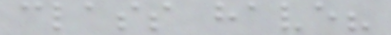class have?
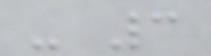- 3
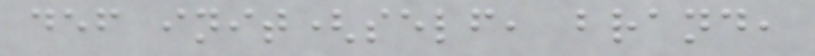def init(self, brand,
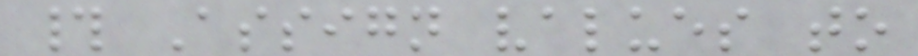# Assign values to
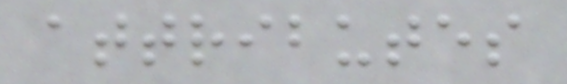attributes
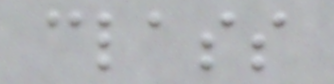class
